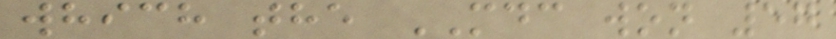which the MDC won 57
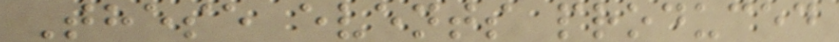These events produced
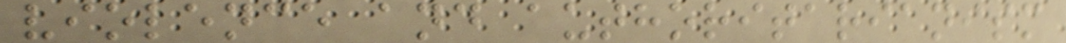violence and authoritarianism
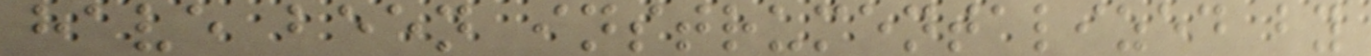have been instrumentalized by
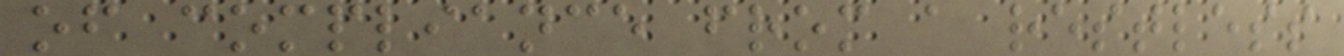of compliance from a restless
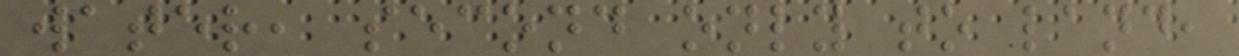water, second only to land,
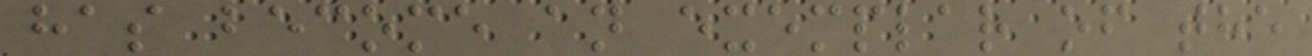has become an exemplar of the
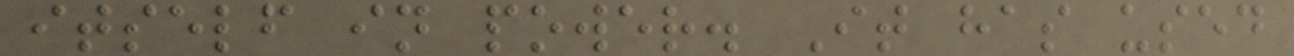itself in power. It has used
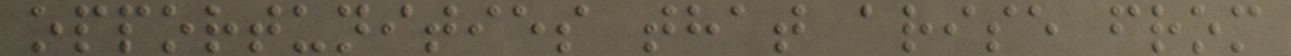opportunities that arise from
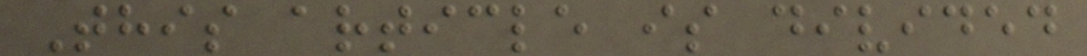This article is divided
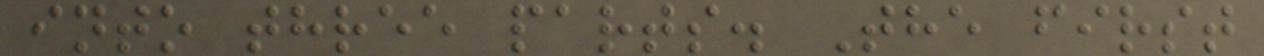into three parts. The first
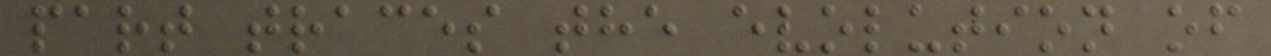part traces the evolution of
